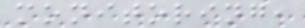monitoring,
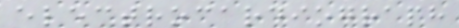electrocardiograph
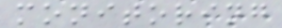monitoring
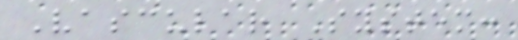Vascular System:
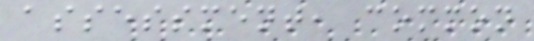assessment, common
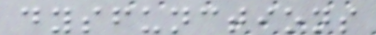dysfunctions
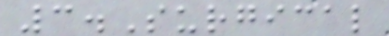3.Surgical
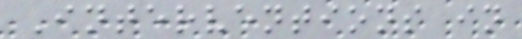Interventions in
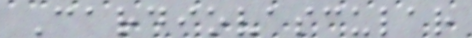Cardiovascular
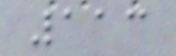113
